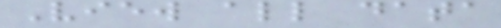View all data
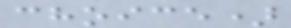choice)
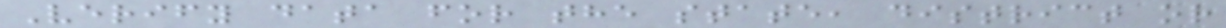Verify data for the state, district or
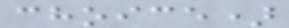choice)
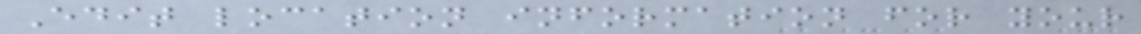Edit location information for your
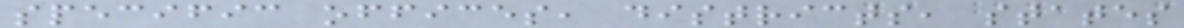specific offices, districts, states
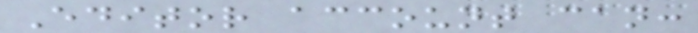Editor account can:
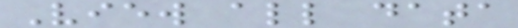View all data
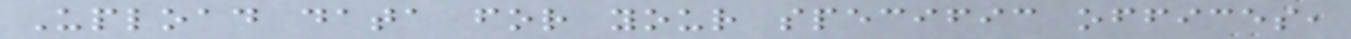Upload data for your specific offices,
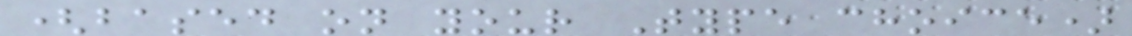(based on your Type choice)
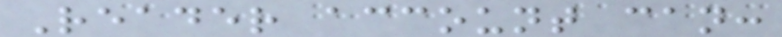Reader account can:
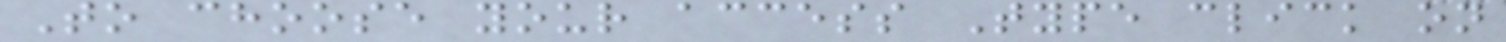To choose your access Type click on
